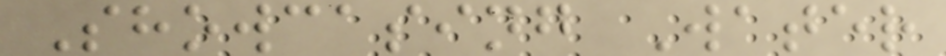Showcasing Water
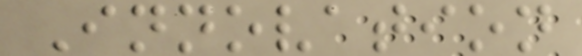Innovation
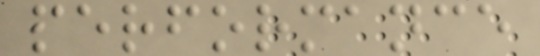performance
